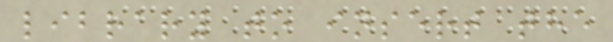library to insert the
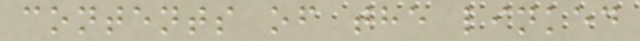contents of the linked
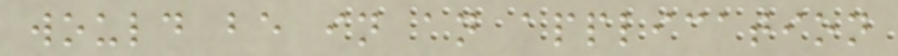would be in an application
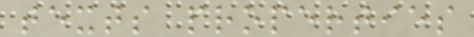texts properties
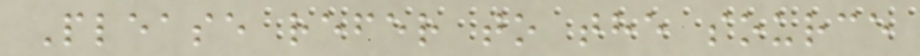Please refer to the source
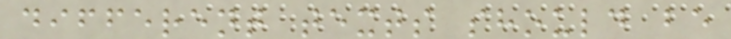different texts should be
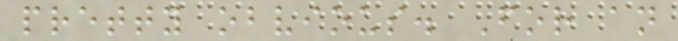pretty obvious. For an
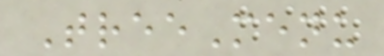TreeMenu
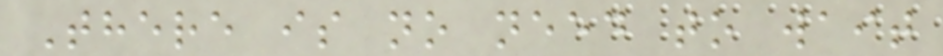There is no need to wait
